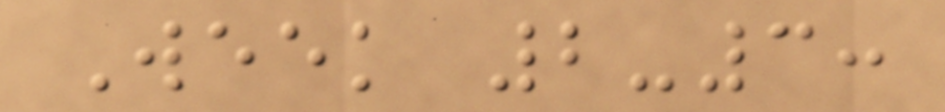Week 2-3:
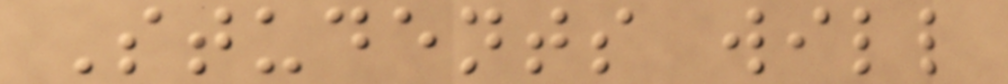Students will
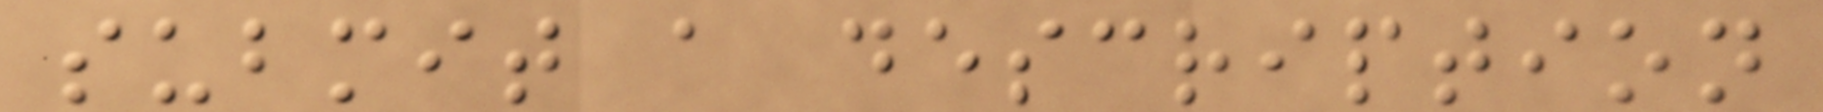submit a description
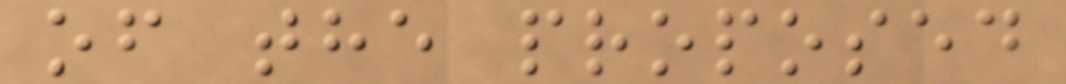of the proposed
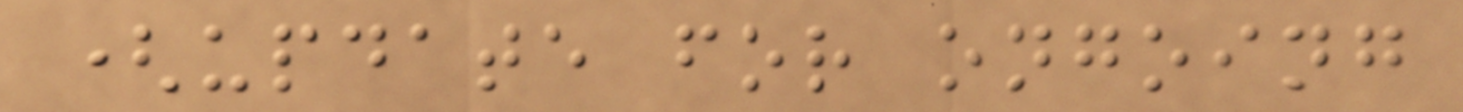(update for ongoing
